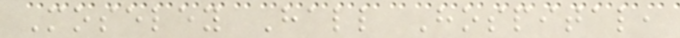Moseley Hall Hospital,
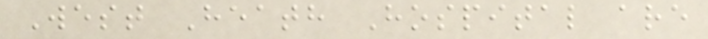West Heath Hospital are
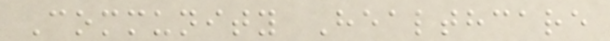Community Healthcare
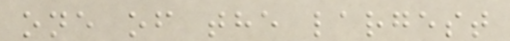one of the largest
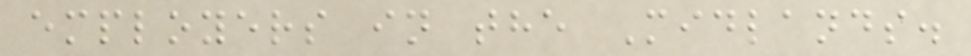employers in the Midlands.
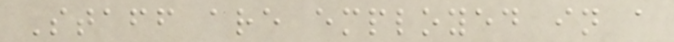Staff are employed in a
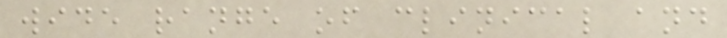wide range of clinical and
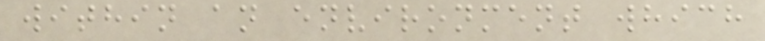within an environment which
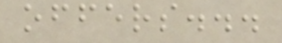offers...
